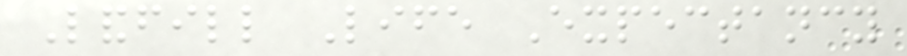Landfill Life Expectancy
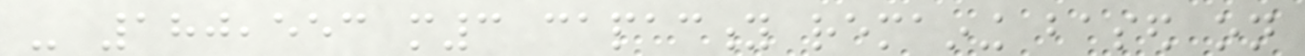- 180,553 m3 capacity remaining based on
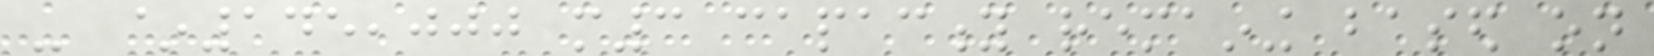- ~145,000 m3 capacity remaining based on
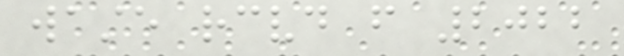waste received from 2022
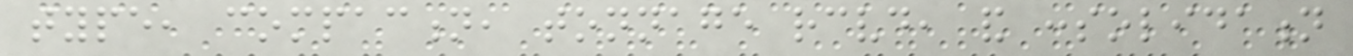type, compaction, tonnage received, and consolidation
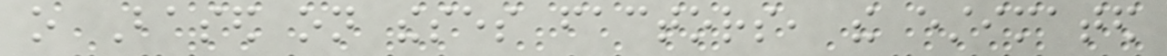o Based on theses factors, the estimated
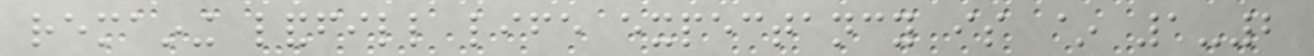remaining landfill life expectancy is ~ 1-2
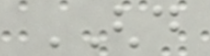GHD
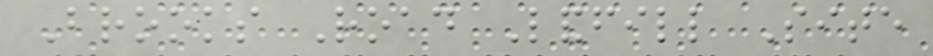Brooks Road Landfill Site
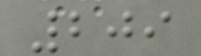209
